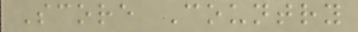Score Country
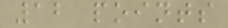12 points
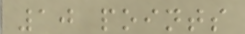10 points
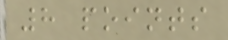8 points
